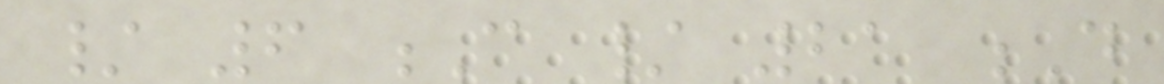/ 6 C / 21 D
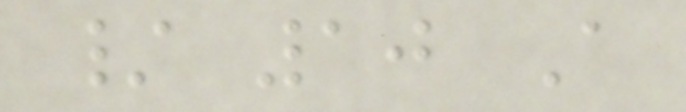/ 10 A
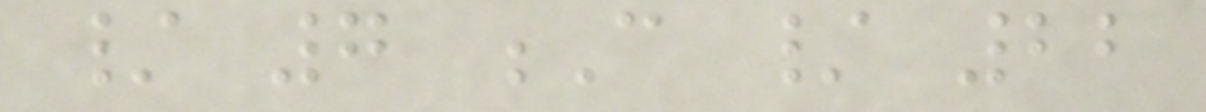/ 7 C / 22
